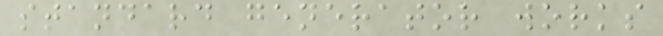standard generator works
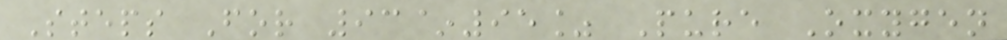Steps For 93~95% Pure Oxygen
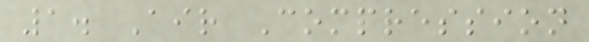1. Air Compression
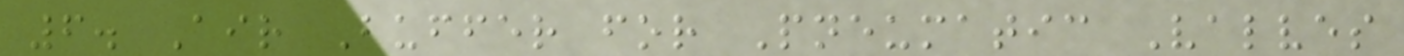6. Air Buffer for Pneumatic Valves
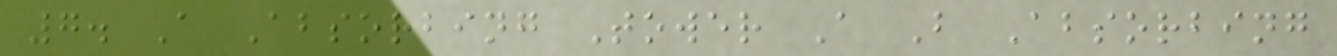7. A Absorbing Tower A B Absorbing
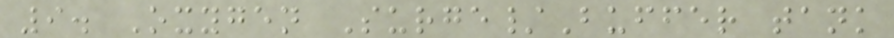9. Oxygen Surge/Buffer tank
